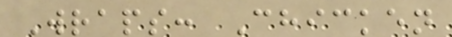Wraps: Chicken
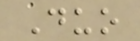Duo
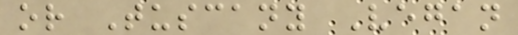or Tuscany Vegan
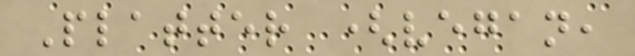Platter (vegan,
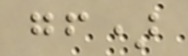gf)
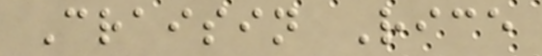Craisin Rice
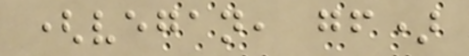(vegan, gf)
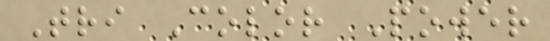Tri Color Power
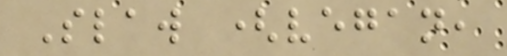Slaw (vegan,
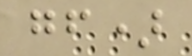gf)
